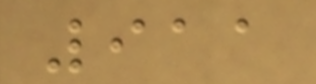911
